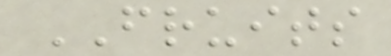FRUITS
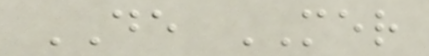DE MER
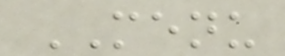MENU
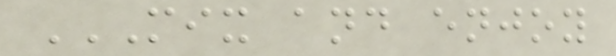MIX AND ENJOY
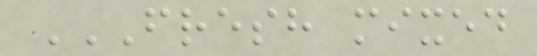FRESH MIXED
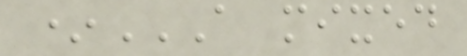*A MIXED
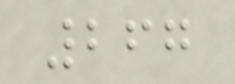267
